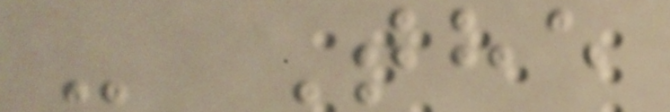- The
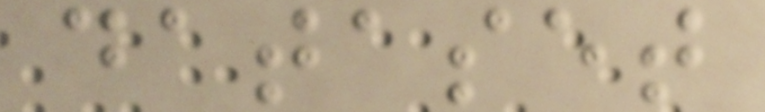dataset
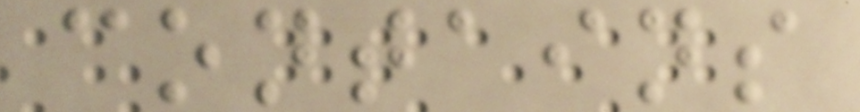contains
